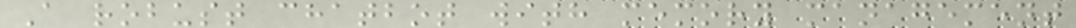A robust chatbot with memory management
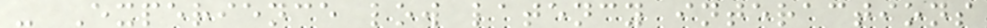- Experience low latency interactions
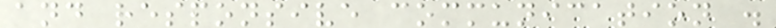and responsive communication .
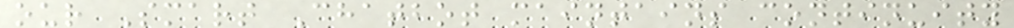our Smart Chatbot maintains continuity
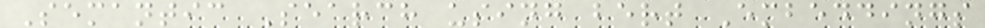Semantic Search using bert Embeddings
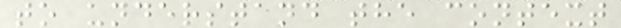to understand the context
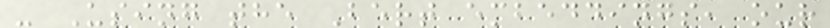- Using the Bert embeddings, our
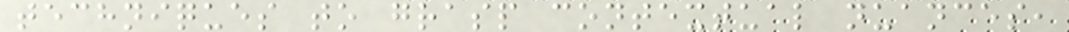techniques to grasp contextual nuances,
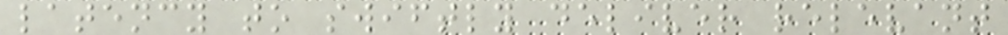latency to swiftly deliver relevant
